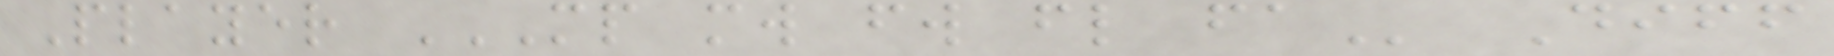Player MP MW FW FL FA Diff
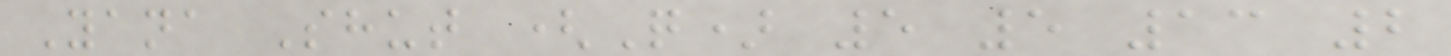Yana Shut (Q) 5 5 13 2
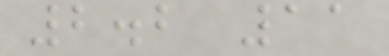2.2 11
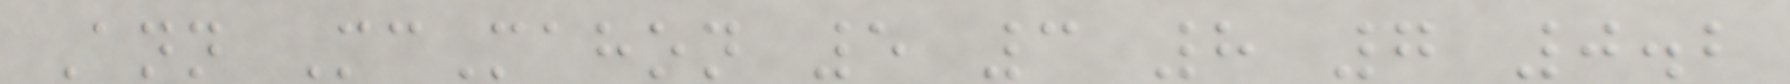Ann McMahon 5 3 8 7 0.2
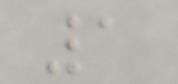1
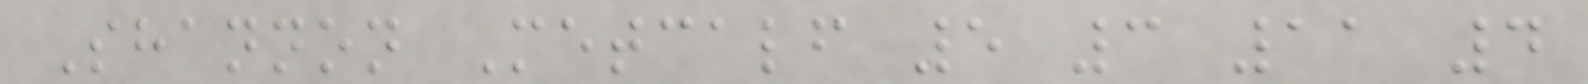Shannon Metcalf 5 3 11 4
